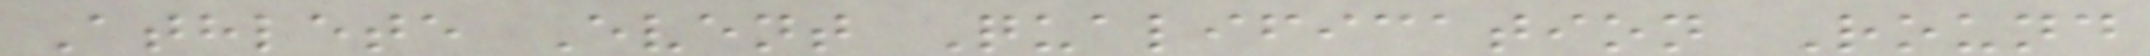Athlete Event Qualification Round
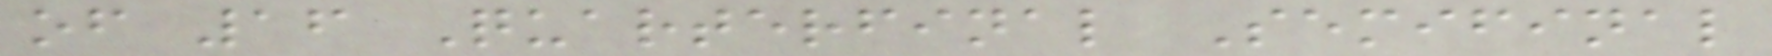of 16 Quarterfinal Semifinal
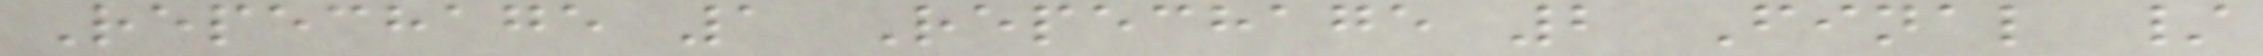Repechage 1 Repechage 2 Final /
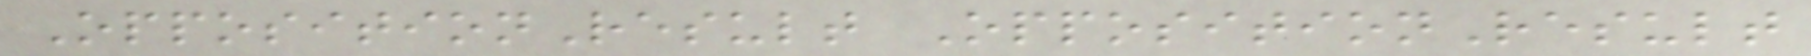OppositionResult OppositionResult
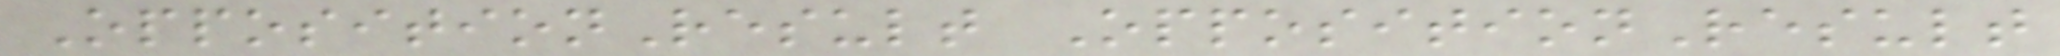OppositionResult OppositionResult
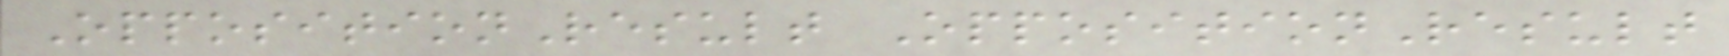OppositionResult OppositionResult
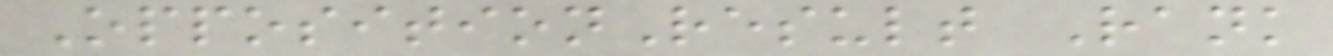OppositionResult Rank
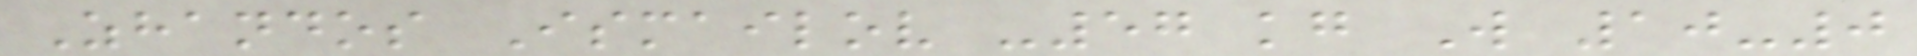Zhandos Ismailov -57 kg W 10-0
